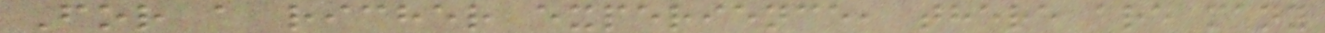For a richer experience, there are many
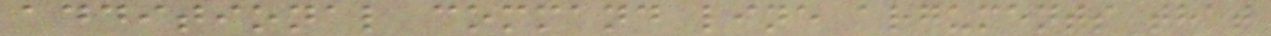additional command line arguments that
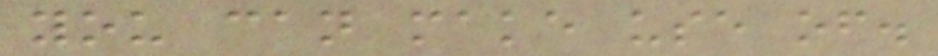you can make use of.
